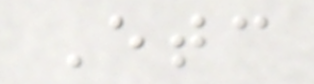Etc
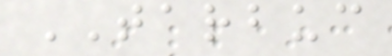TARBUC
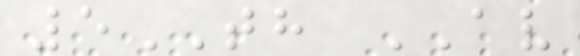5TH AV
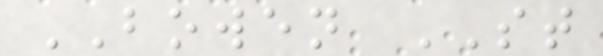BOWEN ST
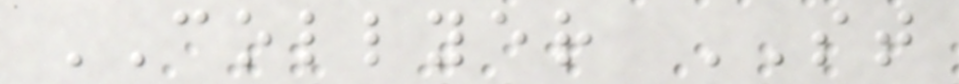COLLYER ST
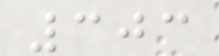303
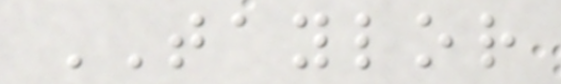TAYLOR
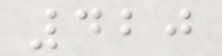420
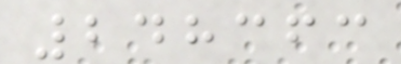248363
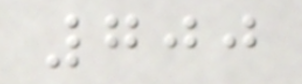700
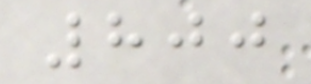800
